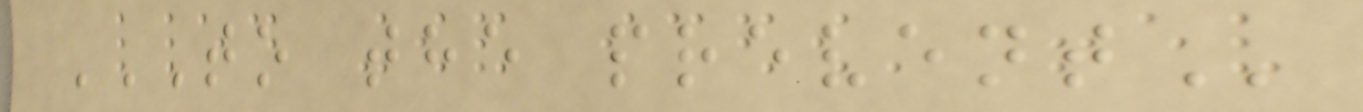TO THE PREVENT
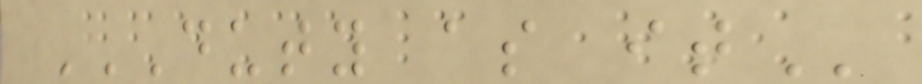DUTY AS IT
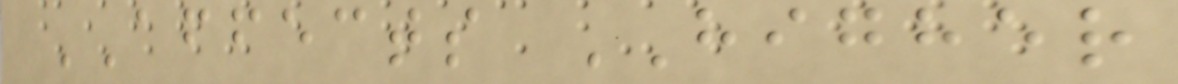AFFECTS HIGHER
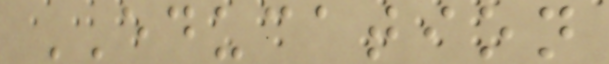EDUCATION
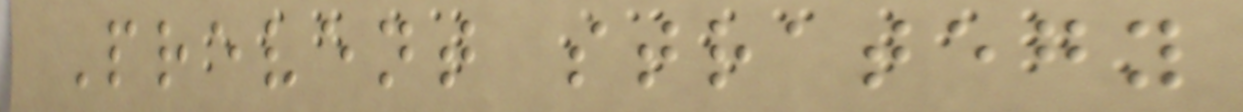Prevent strategy
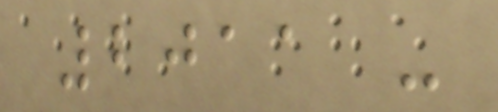2011 -
